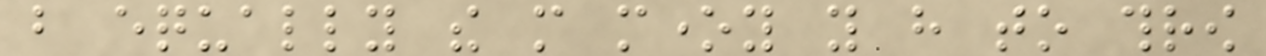but equally the more money you have to throw
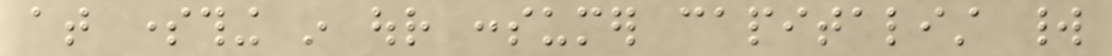at something in our consumer capitalist world
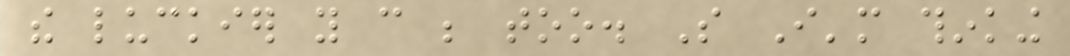the luckier you can be too. So I'm thinking
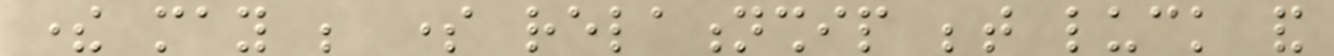there may be some relationship between luck and
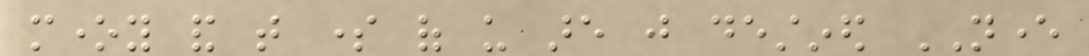money and that some of us are just destined NEVER
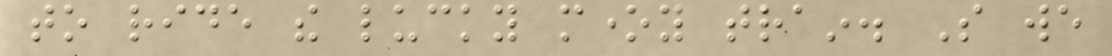to ride the lucky money train. So we
